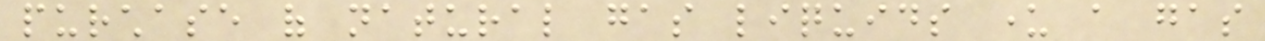purchase of natural gas liquids under a gas
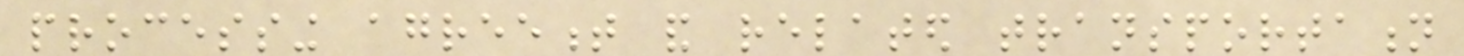processing agreement and related transportation
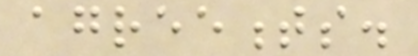agreements.
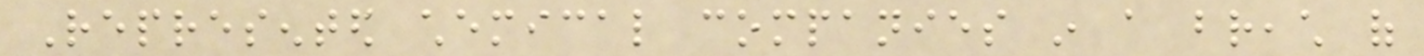Represented chemical companies in a breach of
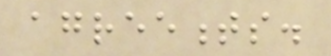agreements.
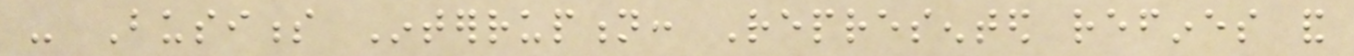- Business Interruption: Represented refines and
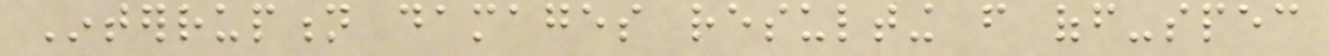Interruption damages resulting from off-spec
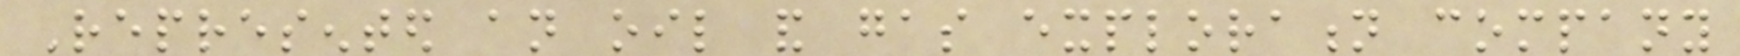Represented an oil and gas exploration company
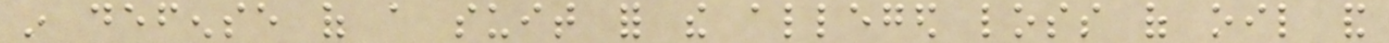in defense of a suit for the alleged loss of oil and
